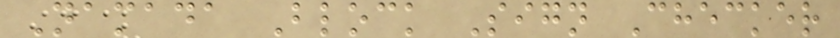Namada Block Sign Checker
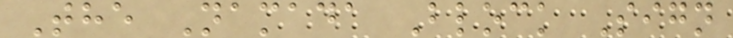The Namada Block Sign
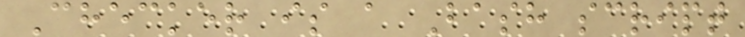Checker is a Bash script
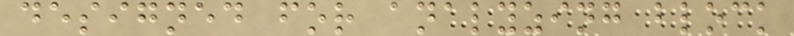designed for analyzing block
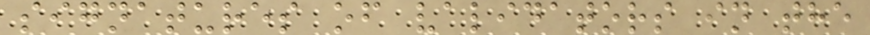signatures of validators in the
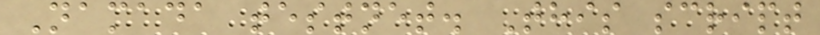Namada testnet. This script
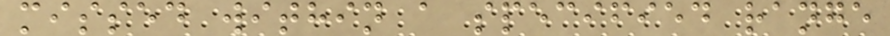missed within a specified range
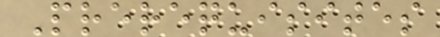Prerequisites
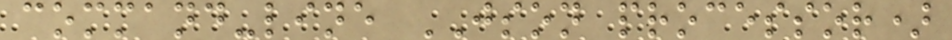command-line JSON processor)
